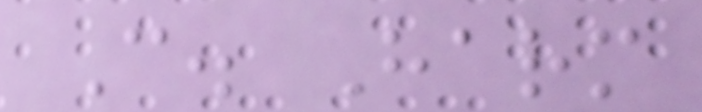C. Harm
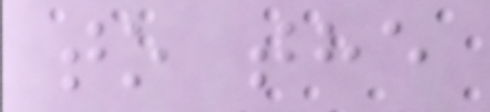to the
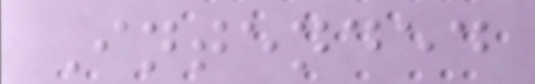Intended
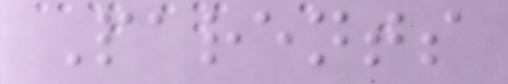Parents
